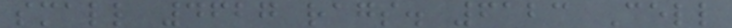small 4627 rags. 6123 Cell
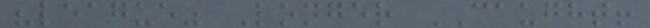"league" Longer CAUGHT!
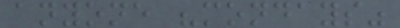anyone "mondays"
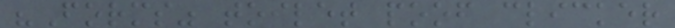"Forms" toilet poof clicker
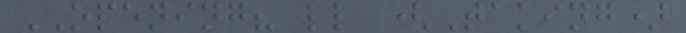OPENING? ll (Taking)
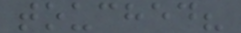touched?
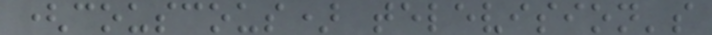(couscous) television's
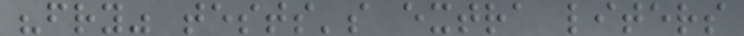"fry" tests's extra liters
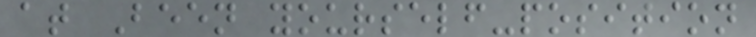at Been yourself-position
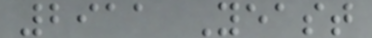2911 Yeast
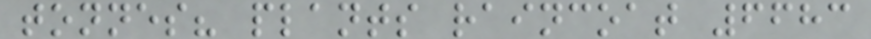tonnes? plants raincoat 6683
